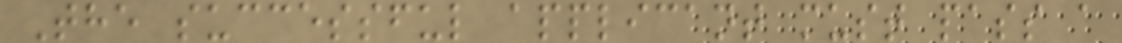The successful applicant must pass a
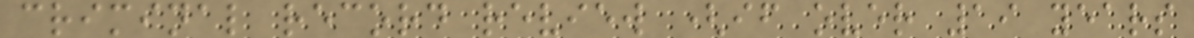criminal record review (if over 19 years
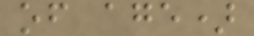of age)
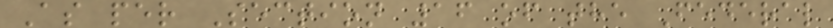As per Section 16 of the Federal
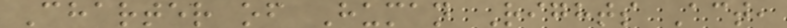Charter of Human Rights Act,
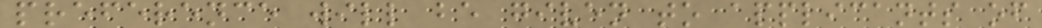preference will be given to applicants of
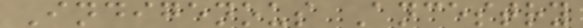Indigenous Ancestry
